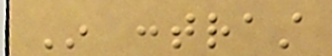In contrast
